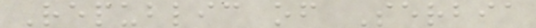Republic of Serbia
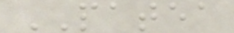PATEA
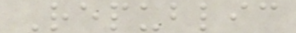Republic
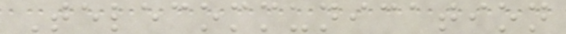Telecommunication
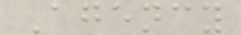Agency
